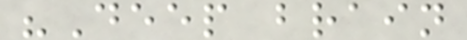"Deep brain
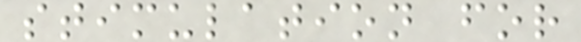stimulation for
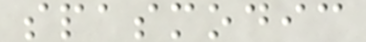spasmodic
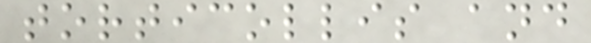torticollis and
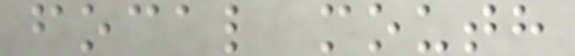focal mouth
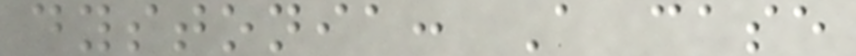dystonia: A case
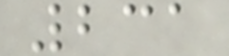231
